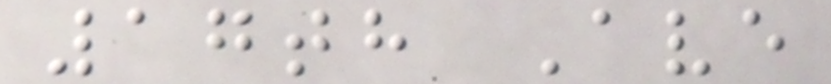17th Ave
